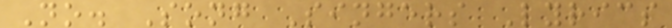No. Song Singers Lyrics
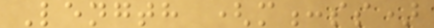Length (m:ss)
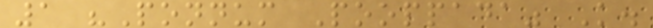1 "Ponnum Pooppada" K.
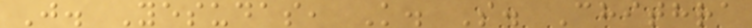J. Yesudas, K. S. Chithra
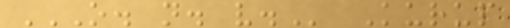O. N. V. Kurup
